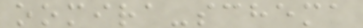oomira-schema
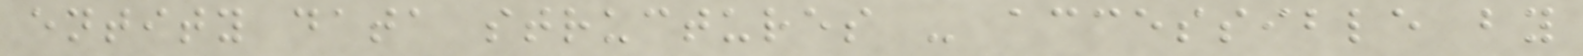entity data structures - accessible by
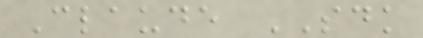Claude SDK
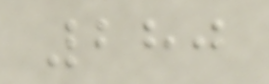280
